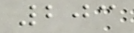203
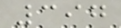397
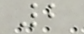2
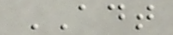ADT
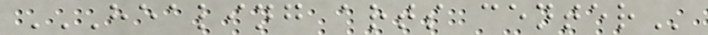HEALING ARTS CENTER
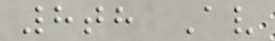8th Av
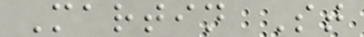Martin St
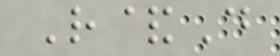R&D
